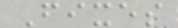Fixes
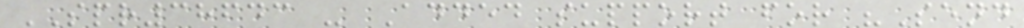SPR38643 - Added support for "Send
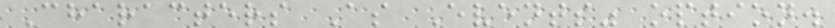Characters As Events" option.
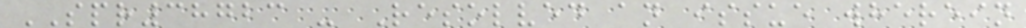SPR38723 - Resolved an issue wherein
